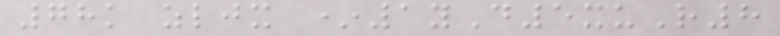78k zljx *1yD5xuR8
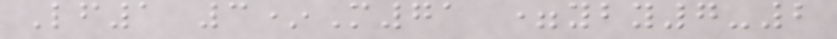Lf1 3*M71 =yby7-2
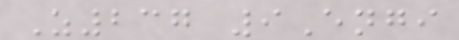Z237 9Engi
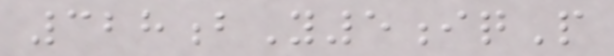328bY5iqP
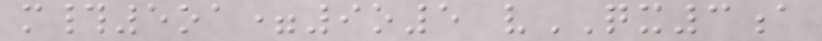m#5oa=9o5 vQX3a
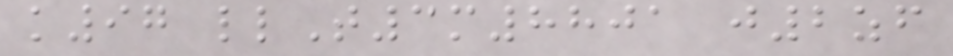k97 llT3m8801 j2zf
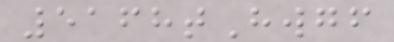5168tHwgf
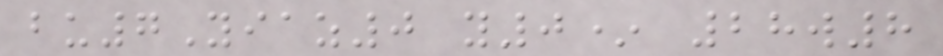bu7Yiaz0 y0* 28w8
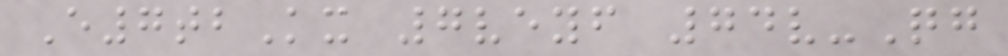E7tbKx 7veyf 74v-Qg
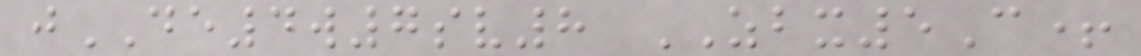jDE4w7sv8 ZBX5C+
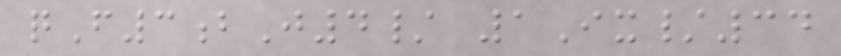qF3bJ4/ 1Ix/34
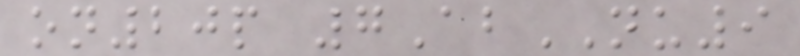on20p 7AbNU9
